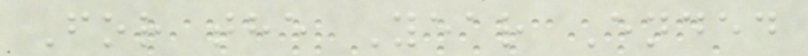For the Year Ended
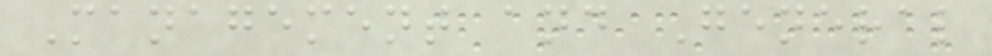Management and General
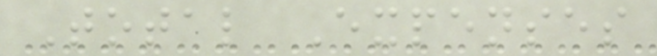Total Expenses
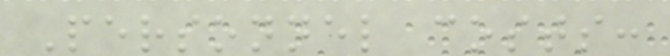Personnel costs:
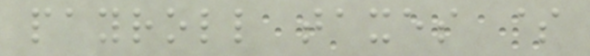payroll taxes $
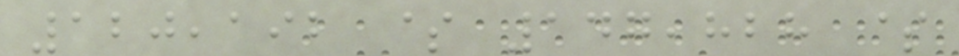120,192 $ 147,828 $
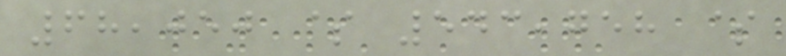68,050 $ 543,758 $
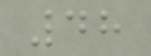48
